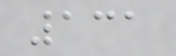131
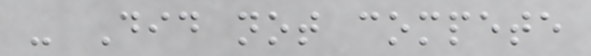- Did not compete
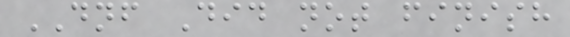DNF Did not finish
